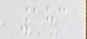183
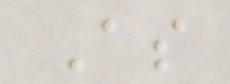As
